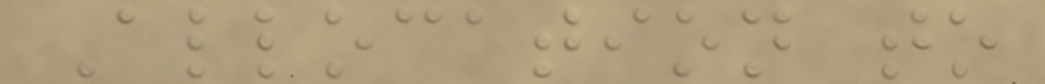Allocation to
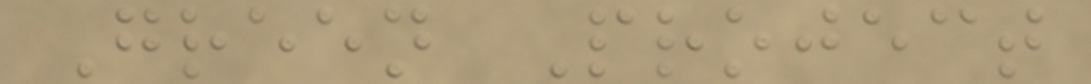Green Project
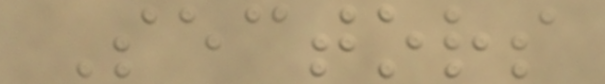Sectors
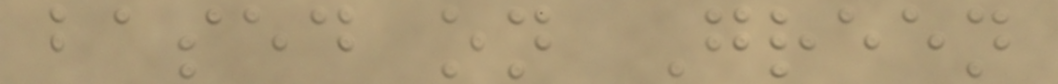based on Green
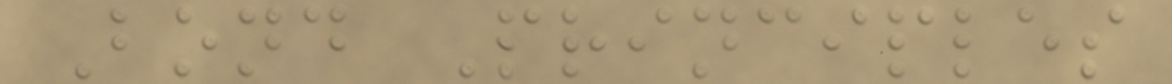Bond Principles
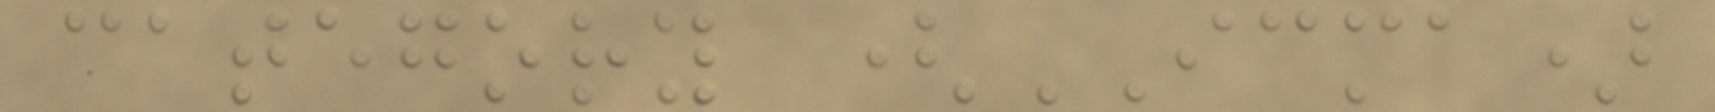category (ICMA)
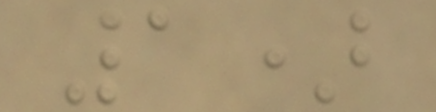1)
